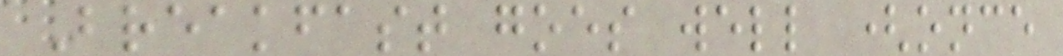Breakfast goes well (once
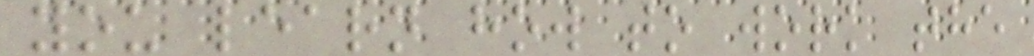you learn how to work the
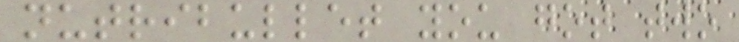nutribullet you got two
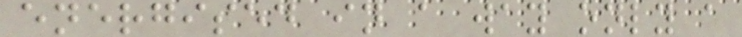energised in a way only a
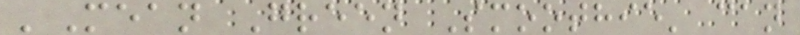'Mean Green Smoothie' can
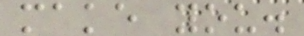make you.
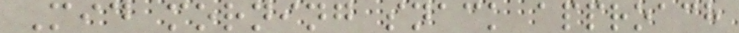Mid morning snack approach
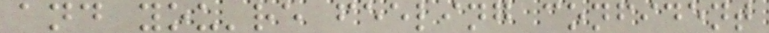and you're feeling confident
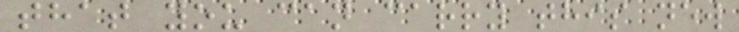that you can carry this new
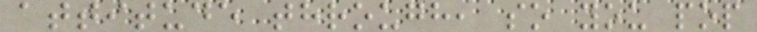attitude through, so you pop
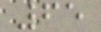65
